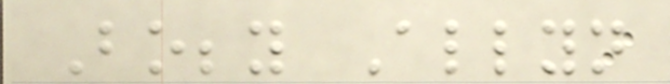Bobby Allyn
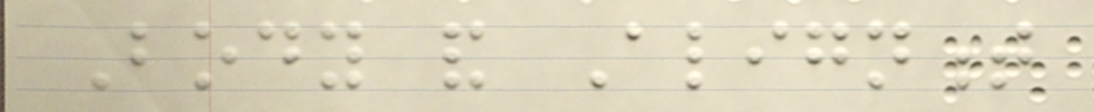Body and Alignment
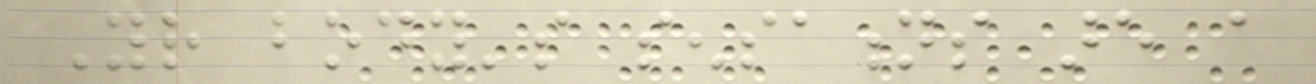Your body's sensations are a
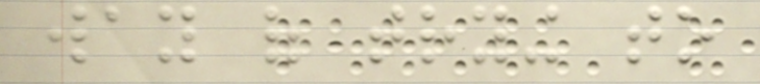way of trying to
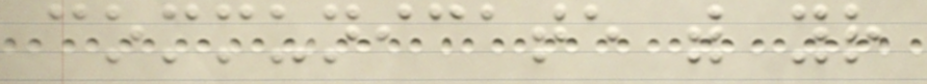communicate with your
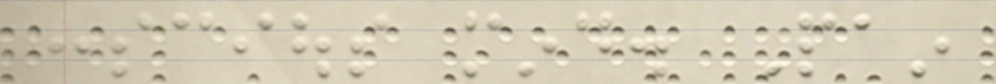conscious mind. Pain
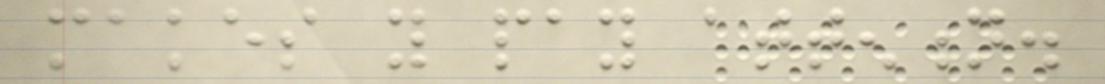makes you pay attention.
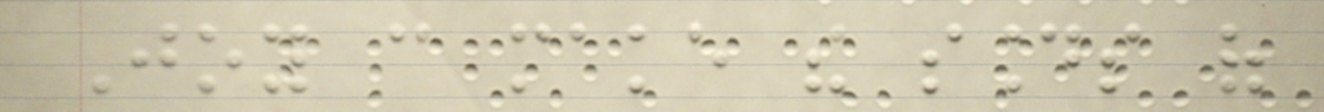Joy can make the sounds of
